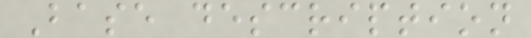Base description
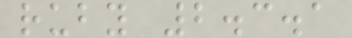ruby 2.3.1
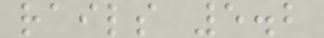rails 5.2
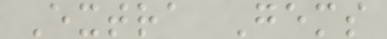Extra Gems
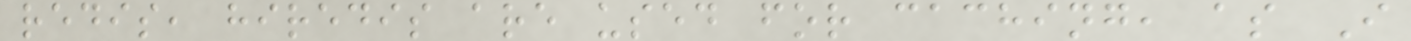redis, hiredis are used for caching, as I
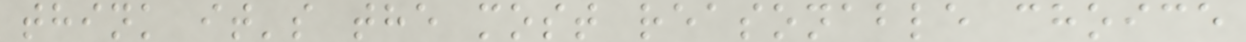think it's the most reasonable choice
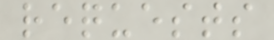requests
